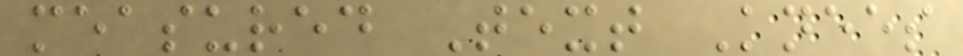measured Text Knees
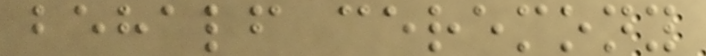behalf ceremony
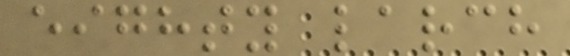eighty larch
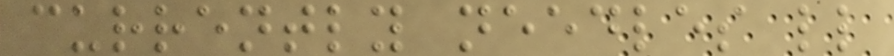currently needles ll
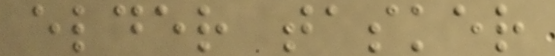elder tasker
